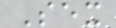Sex
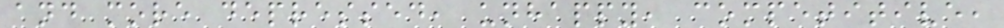and more depressed, unhappy, competitive,
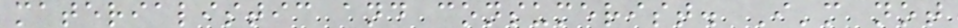materialistic and consumerist. I'm not
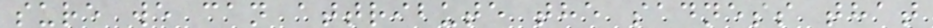sure we can attribute the sadness that
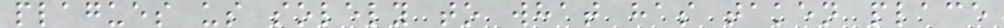plagues us solely to what has taken place
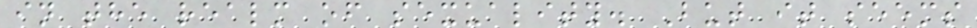in the realm of sexuality. But it seems
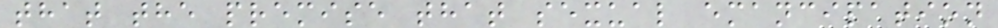that the premise that sexual emancipation
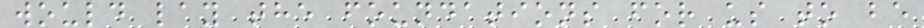would lay the foundations for us to be
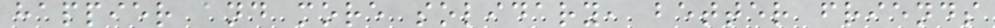happier and more solidary, better friends
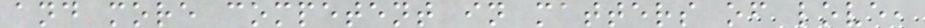and more competent in matters of love,
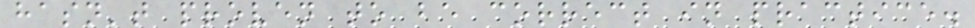hasn't proven to be correct in practice.
